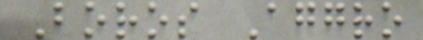Boros Aggro
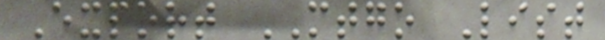Export MTGO List
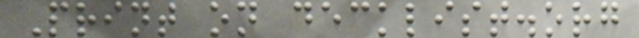Print on decklist.org
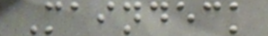Maindeck
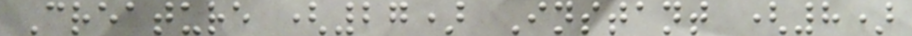Creature (27) Instant (8)
